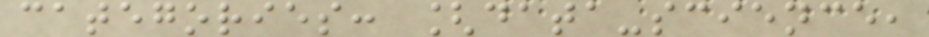categories: [data-science,
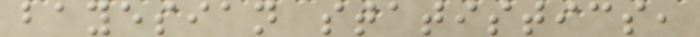bayesian statistics,
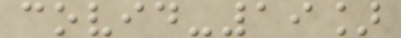covid-19]
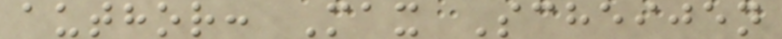author: Max Scheijen
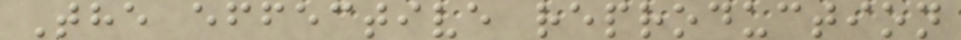The effective reproduction
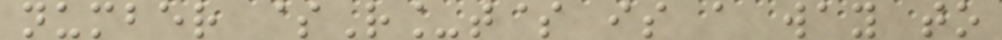number $R_t$ is a way to
